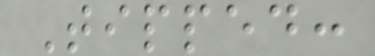Tipped:
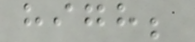high;
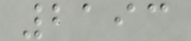2193
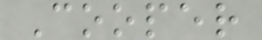Cooper
